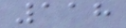118
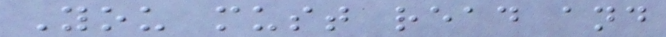You must read and
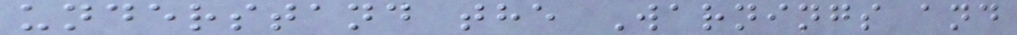understand the Warnings and
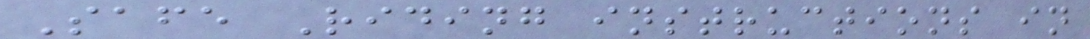Safe Riding instructions in
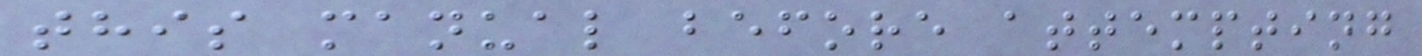this manual before attempting
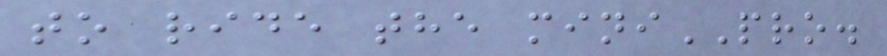to ride the miniPRO.
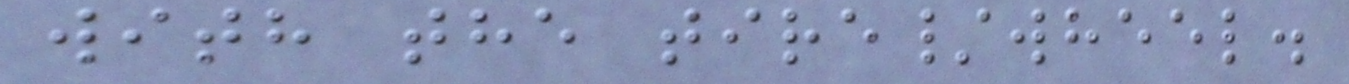with the tire/wheel.
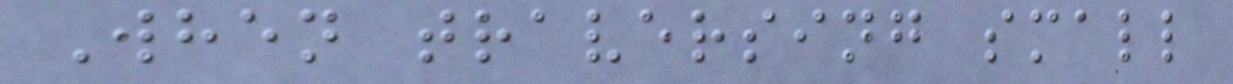When traversing small
